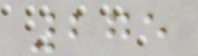275
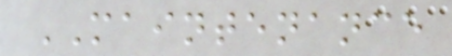MAINTENANCE
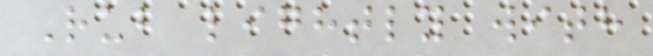Rub lightly with
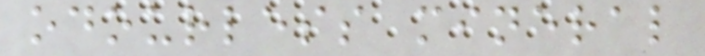odourless mineral
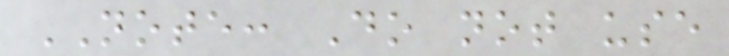NOTE: Do not use
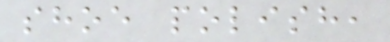shoe polish,
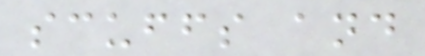scuffs and
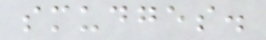smudges.
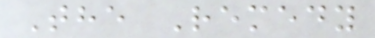The Remedy
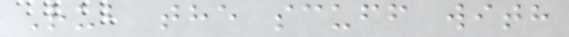Rub the scuff with
